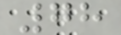78
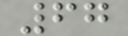67
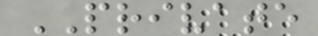PRIVATE
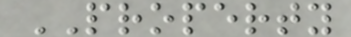PROPERTY
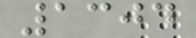1304
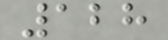128
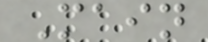Main
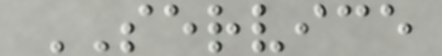SERVICE
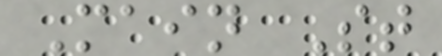Main St
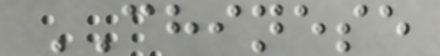CHINESE
